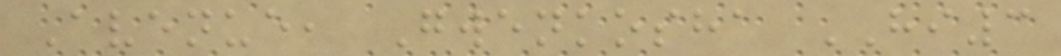Avenue, Gwenkosha HI3
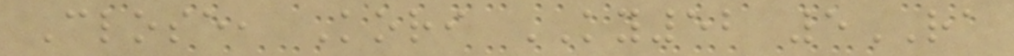Close, Kori KY52 5RA
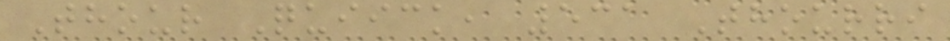Thour Quiick, 531 Thourri
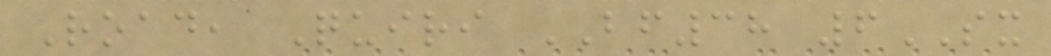Road, Quiri BF38 6SX
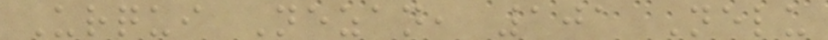Urqui Nezan, 101 Nelu
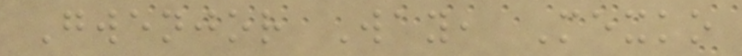Gwenjor Way, Mexko
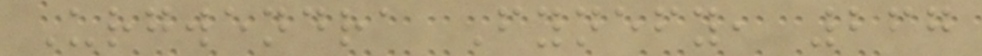Urgwendra Fynefy, 267
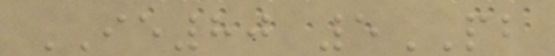IE80 5PB
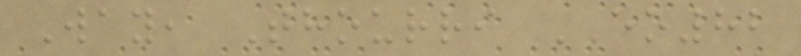Way, Thourri EO82
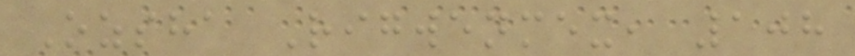Ozsha Rigwenmex, 108
